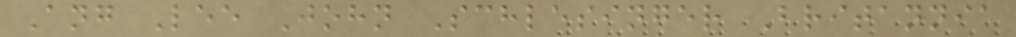Ang Lee John Schlesinger Britannia
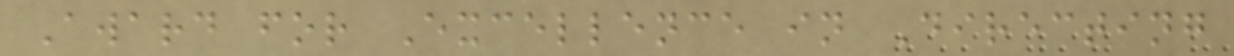Award for Excellence in Directing
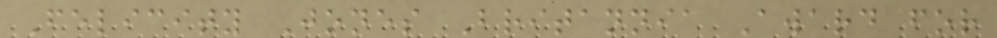Felicity Jones Britannia Award for
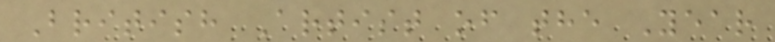British Artist of the Year
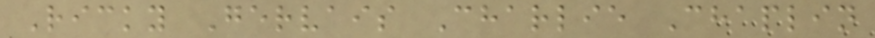Ricky Gervais Charlie Chaplin
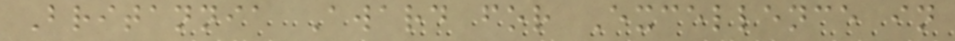Britannia Award for Excellence in
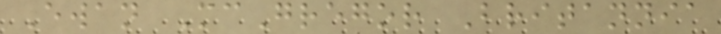Ewan McGregor Britannia
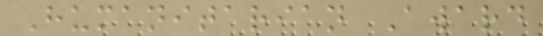Humanitarian Award
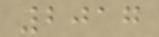2017
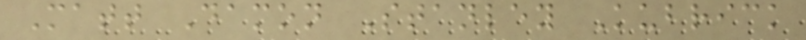Matt Damon Stanley Kubrick
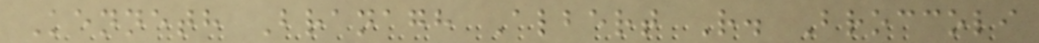Kenneth Branagh Albert R. Broccoli
